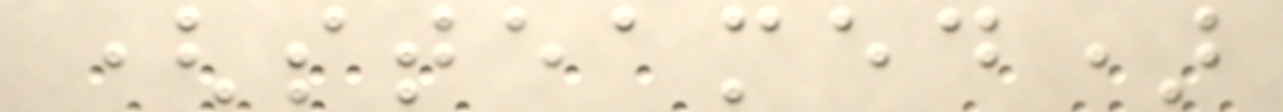(steamed)
